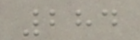284
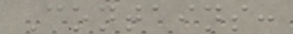Contains:
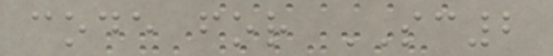code for SC2
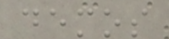demos
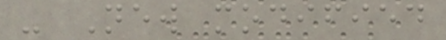- New modified
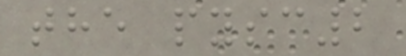the pysc2
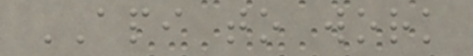API to work
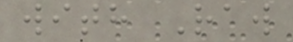with Raw
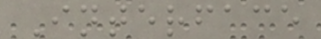Interface
